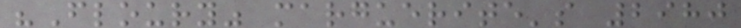"Floury" marguerite's 2980
